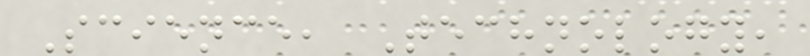Science, Technology,
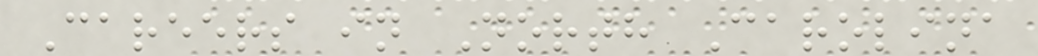Careers in North Carolina
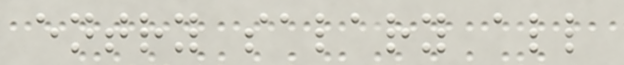entry salary all
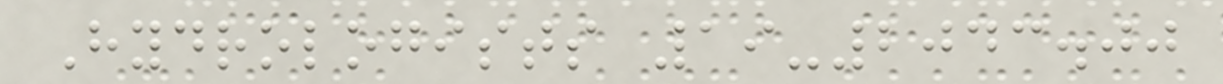Hydrologists 19-2043.00
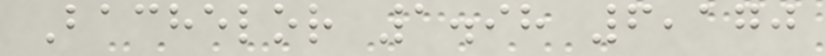Bachelor 1.98 6,170
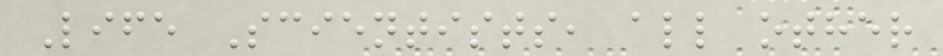Life Scientists, all other
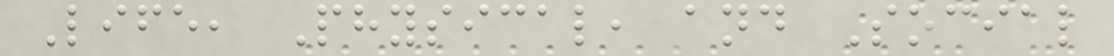Life, Physical, and Social
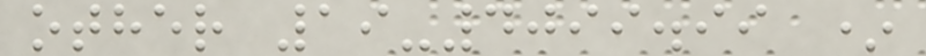other 19-4099.99 *
